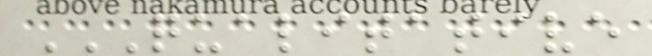QUALITATIVE
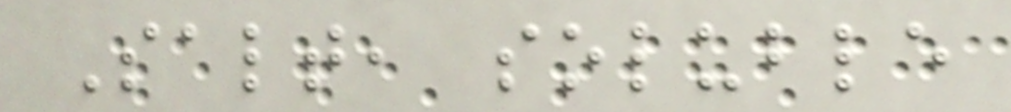Salt, soluble
